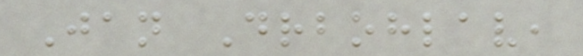Jan Drbohlav,
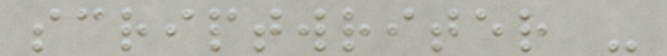scriptwriter -
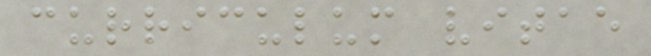curriculum vitae
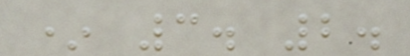* 3. 2.
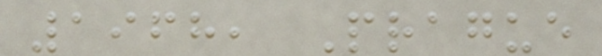1968, Prague
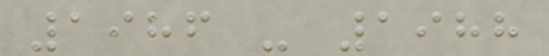1986 - 1988
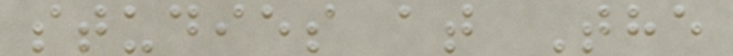studies at The
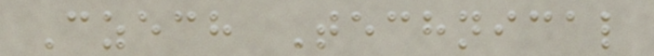Czech Technical
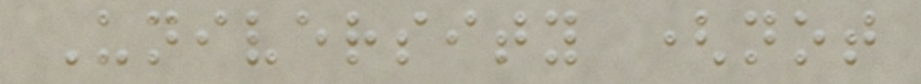University (not
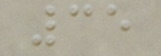35
